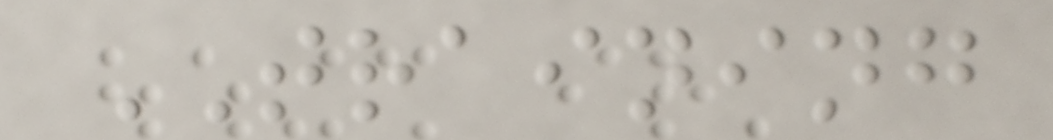TRAINING
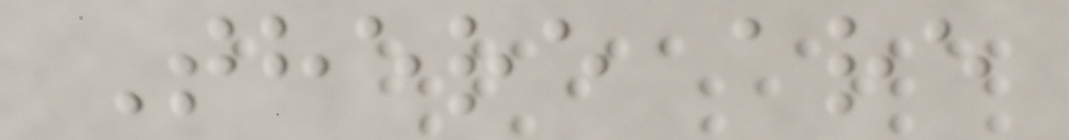There are
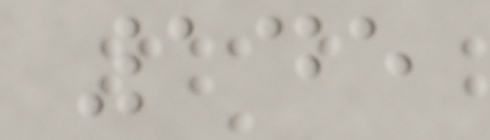145
